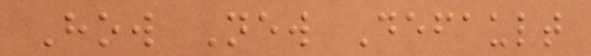How New Default
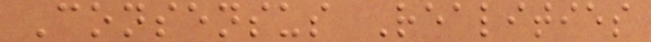Consensus Realities
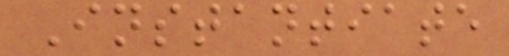Instantiate
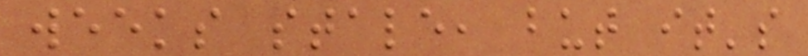weeks stale, but it's
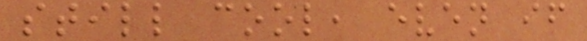still cool, even if
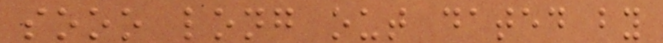sooo long out dated by
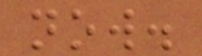now.
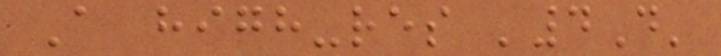A high-res '4D'
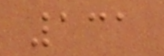131
